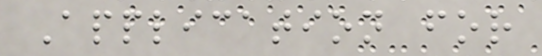Application for
